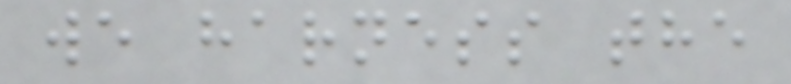we harness the
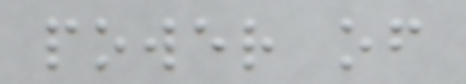power of
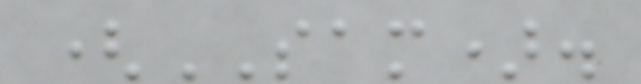(SAM).
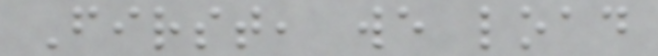First, we load
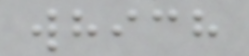which
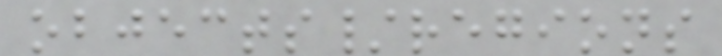objects/regions
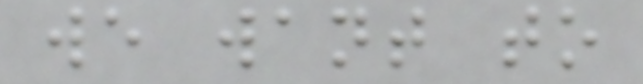we want to
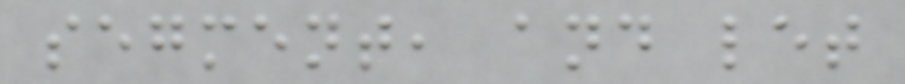segment, and let
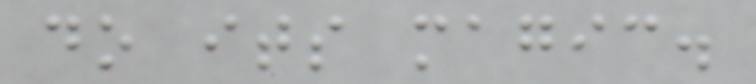do its magic.
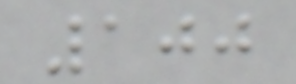100
